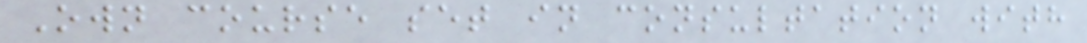Own course set in consultation with
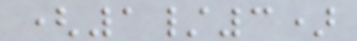(1/3)
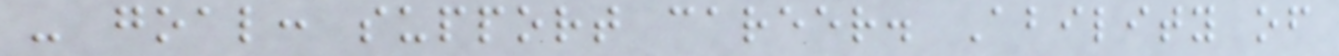- goal: support career. Ability of
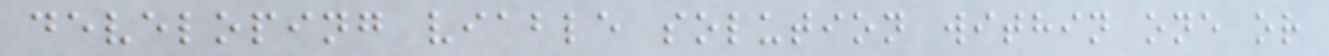developing viable solution within one or
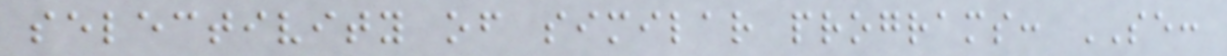selectivity of similar programs: SE:
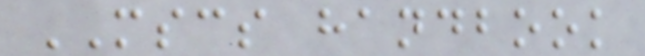MSCS handbook
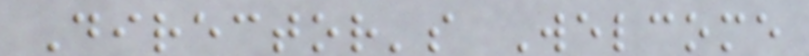Director's Welcome
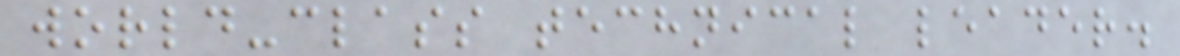world-class technical leader.
